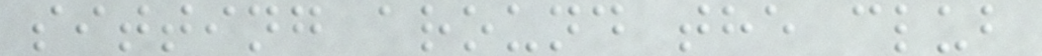sitting around the club
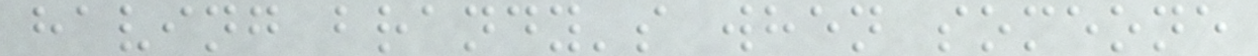having brandy's when someone
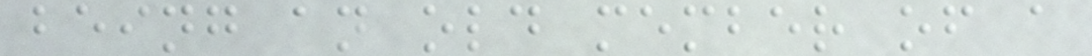being an old member of a
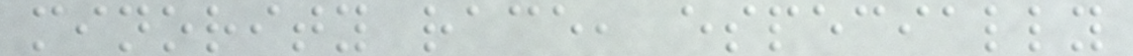minority race, especially
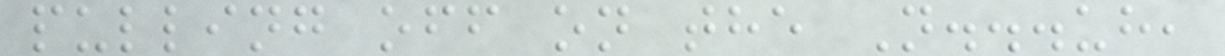pulling off on the N...uh,
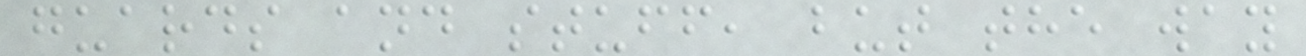guards and stuff, but the way
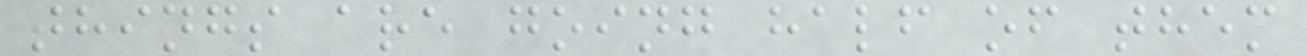things are going half of them
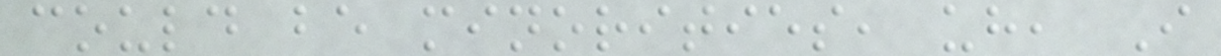could be minorities, uh, I
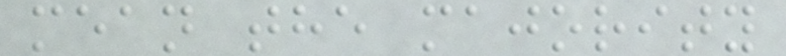mean the majority
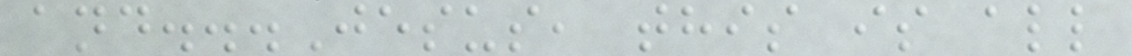and...Jesus, this is all
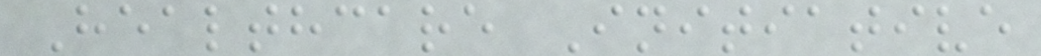Healthcare Initiative
